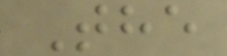The
